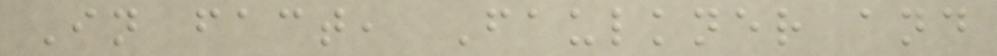In fact, Faulkner and
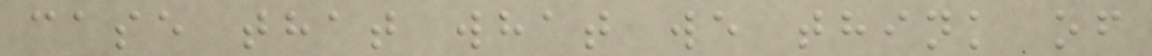case that what we think of
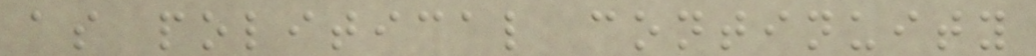as political continuity
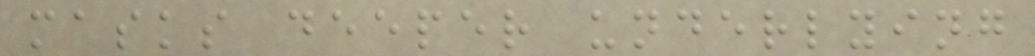masks deeper underlying
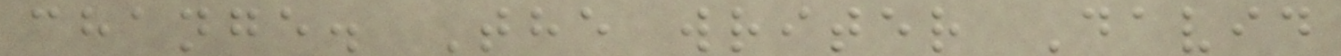change. The writer David
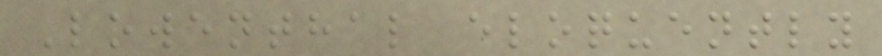Lowenthal eloquently
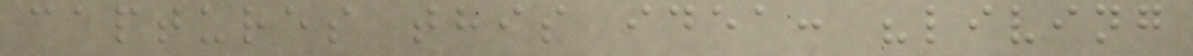captures this idea: "living
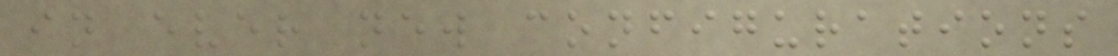in ever new configurations
